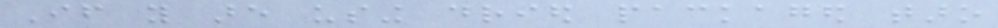If you are using dried packaged taro
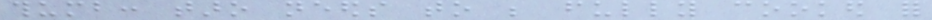thumb: taro needs to be fully cooked for
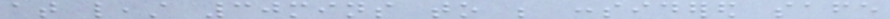at least 30mins to be considered safe
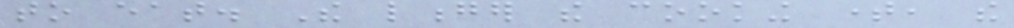to eat. The longer the cooking time, the
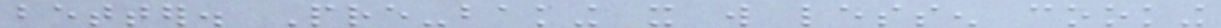better. Pre-baking it will lessen cooking
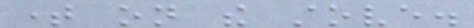time on the stove.
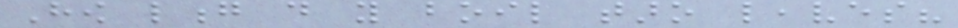How long do you boil taro leaves?
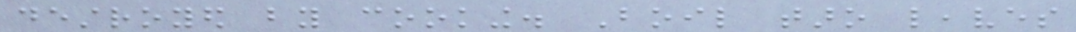destroyed by cooking. Boil taro leaves
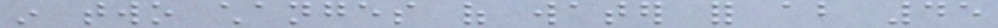in two changes of water for about 45
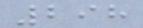298
